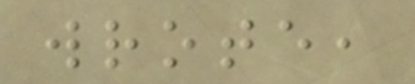wrote,
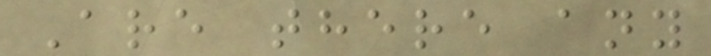Are there any
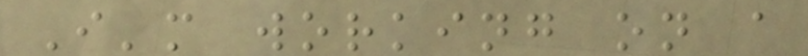I'm working on a
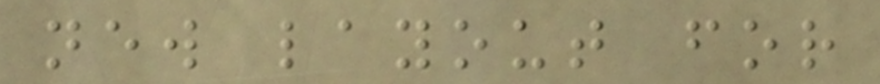new layout for
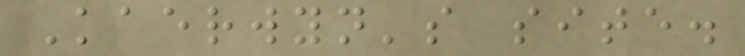Kaerwyn's site.
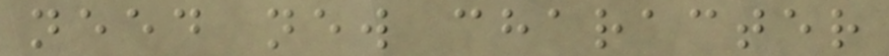need new character
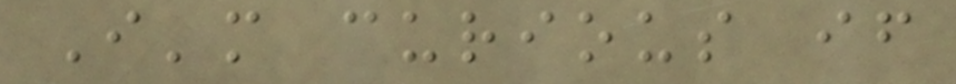I'm curious if
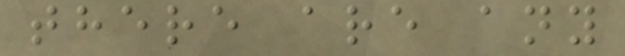there are any
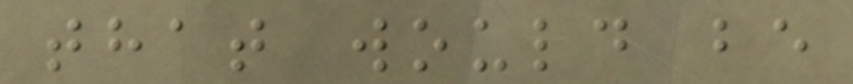that would be
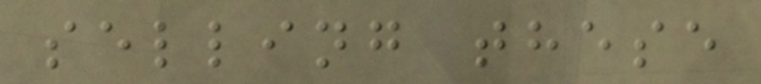selling these
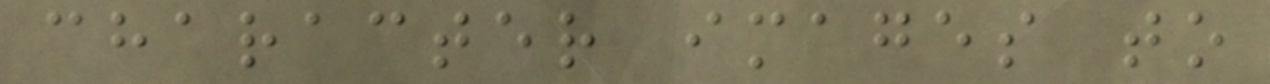character images to
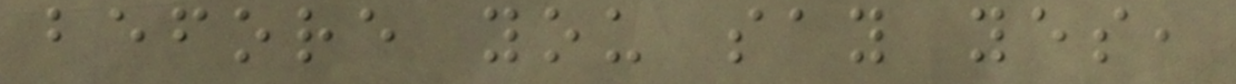before you say yes,
